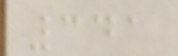341
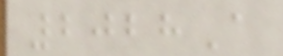2028A
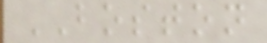BOSTON
